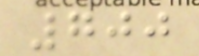700
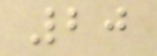20
